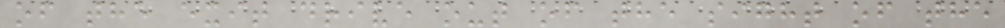of the exit drive out of the sight of the
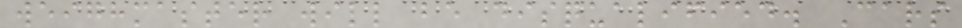weighmaster will be disqualified. Cars
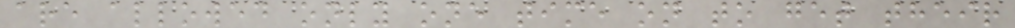are allowed only one time on to get their
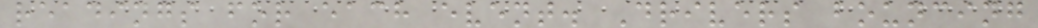readings for each event. Drivers bouncing
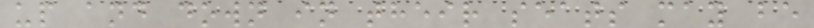up and down in their seats may be
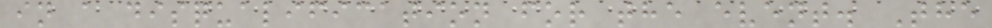in a disqualification for the event. The
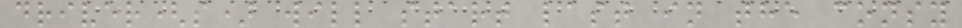driver(s) will start last in the consy
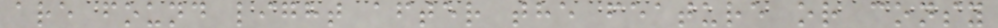are found light after the feature or consy
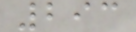293
